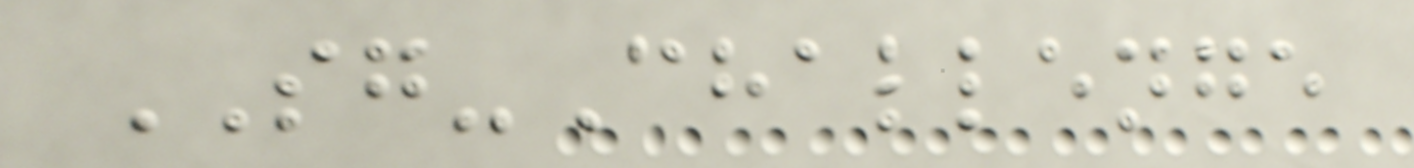SG-Challenge
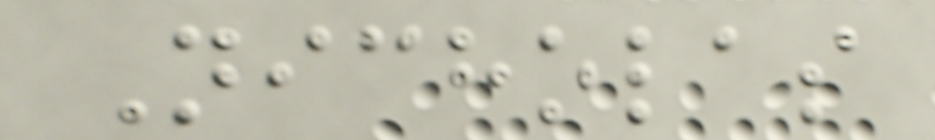Nicholas
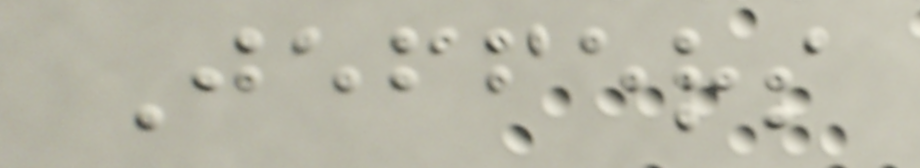Jeffers
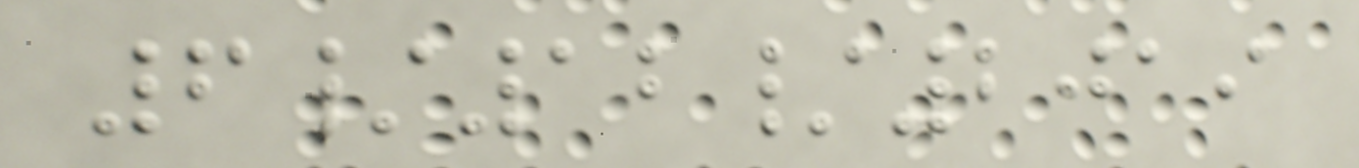6/12/2019
